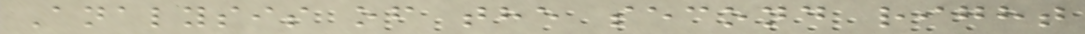Analysis of the second right
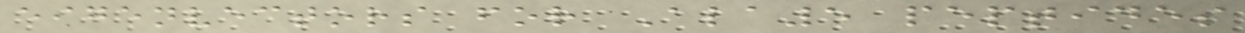eigenvectors for Ala5 peptides
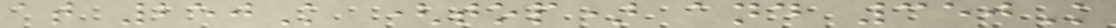at 250K (top) and 350K
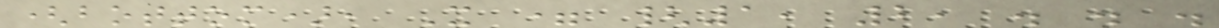(bottom), X = {1, 2, . . .
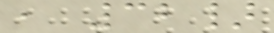, 32}
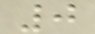0
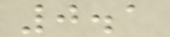0.1
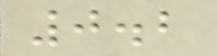0.2
